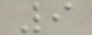9
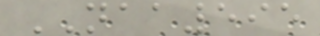NAA595
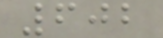602
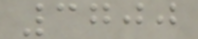3700
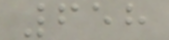658
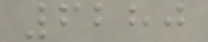6280
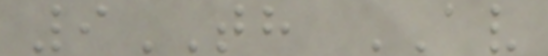9TH AV
